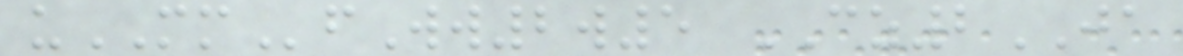uMMfWw2w5 CZ2JA
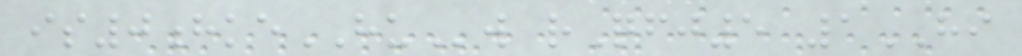is0hkeHUw rQfj5 1HI
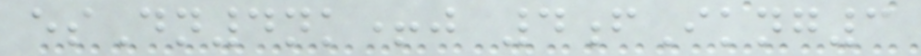esDn4nk+j 4fIkng3
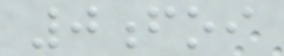0foi
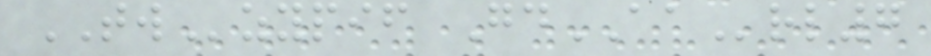TWzypif GdAArl7
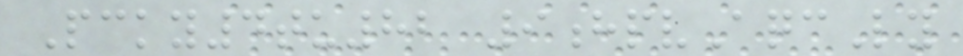Pcky4tu82 9hpvAqcLy
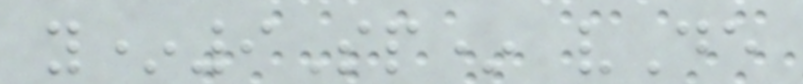y*9Sp* vDe
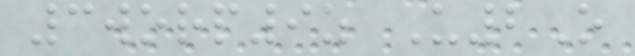3worp9z U2O
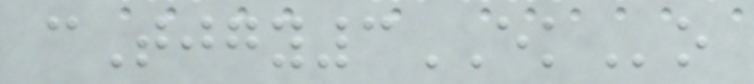cTjgy3EKo
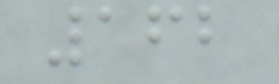162
